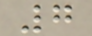7
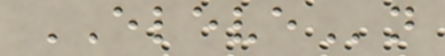ELEVEn
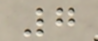7
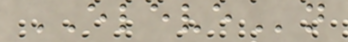ELEVEn
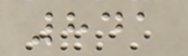841
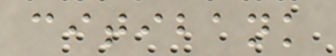citibank
